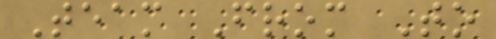Team From To
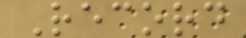Record
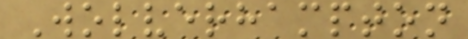Wolverhampton
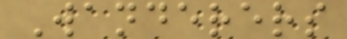Wanderers
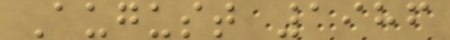August 1986
